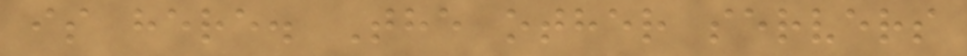is here. The other servers
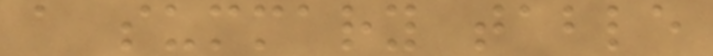a summary table
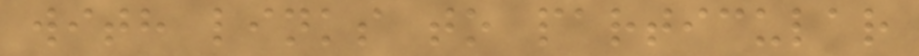with links to particular
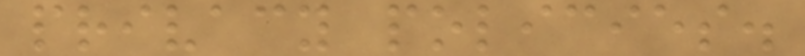privacy policies.
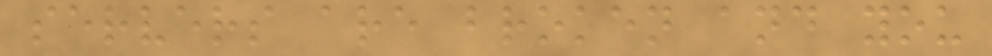servers are broken and you
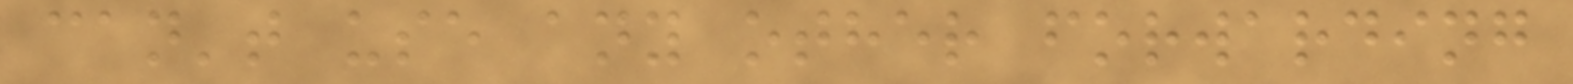can't use any other forwarding
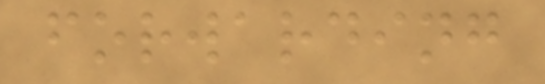forwarding
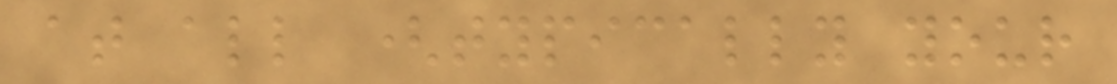at all (typically your
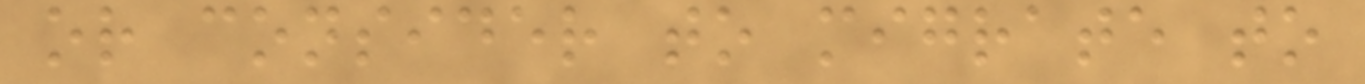or consider to migrate to
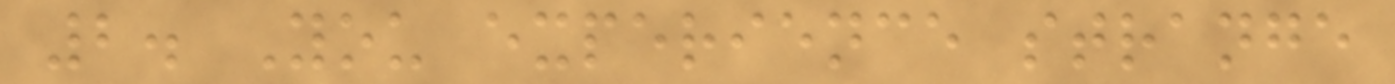2. You experience strange
